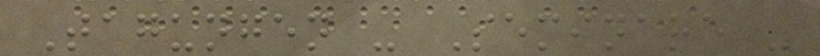Tagungen - Seminare -
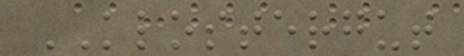KLOSTERGUT
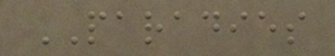PARADIES
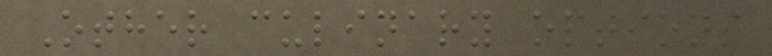Other culinary options
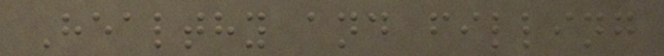Healthy and filling
